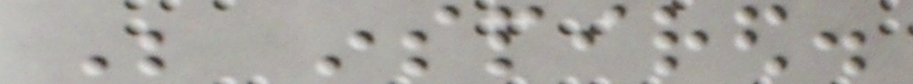Be inspired.
